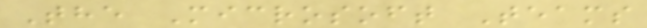The Microsoft Teams
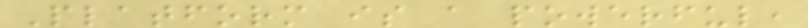Platform is a powerful,
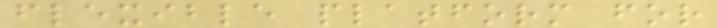flexible platform for
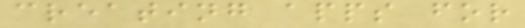creating apps for
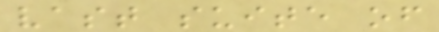vast suite of
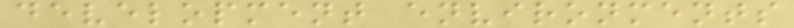development environments
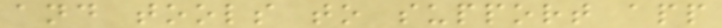and tools to support app
